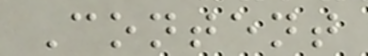Content
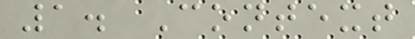1. Context
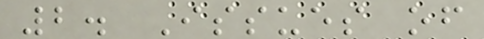2. Issues of
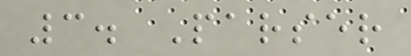3. Parser
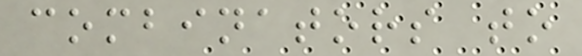combinators to
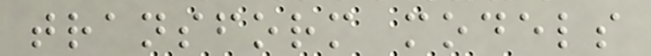transform models
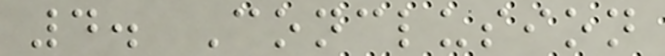4. Conclusion
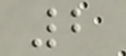2
